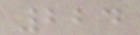224
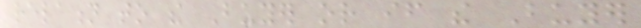relation to the Buyer or if the Buyer
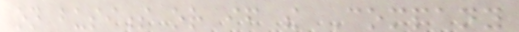on business or if the Company
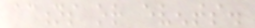actions or events.
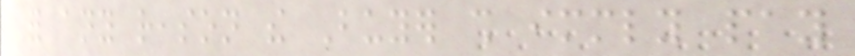for any reason the Buyer shall immediately pay
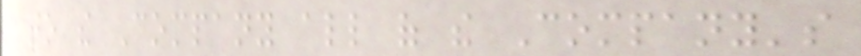to the Company all of the Company's
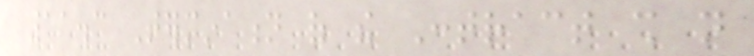11.3 Termination of the Contract shall not
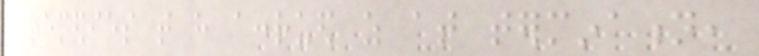remedies that have accrued as at termination,
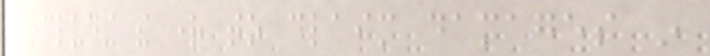including the right to claim damages in
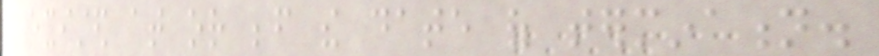existed at or before the date of termination.
